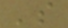's
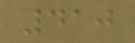410
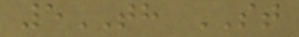5TH ST
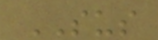SUS
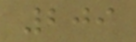209
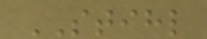STIHL
